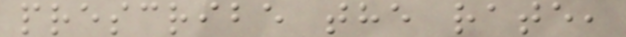prescribe the rate,
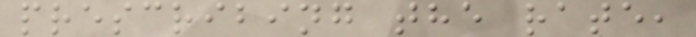prescribing the rate,
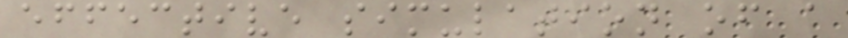effective simulation of a
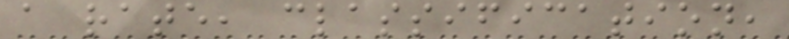a rate, classification,
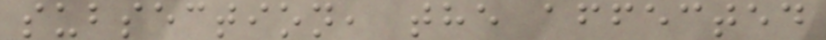subsection, the affected
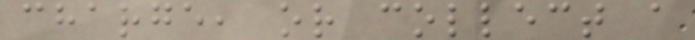charge, or collect a
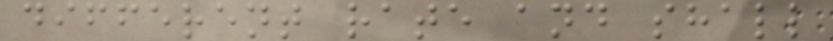different rate and shall
